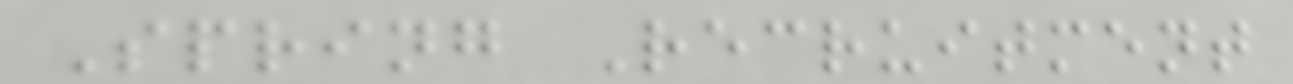Spring Recruitment
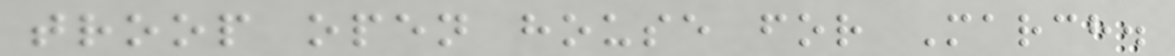troop open house for March.
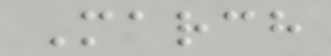March
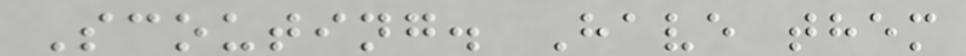Scouting. Have them
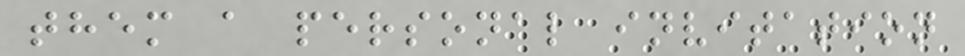them a personal invitation
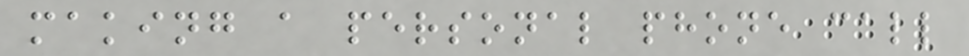making a personal phone call
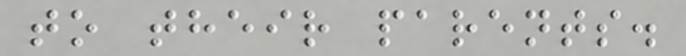to their parents.
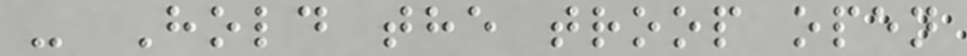- Hold the troop open
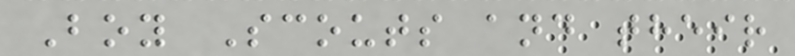Boy Scouts and their
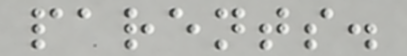parents.
